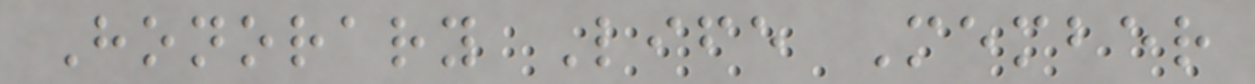Honorary Life Member
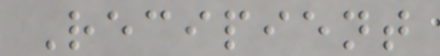Recipient
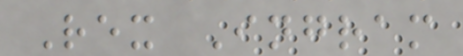Rex Ingram
